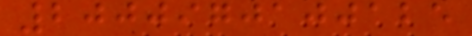2000970100125
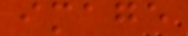image
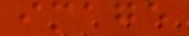image
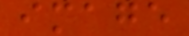image
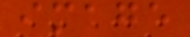image
